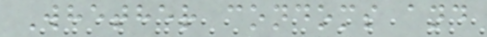Whether condoms and
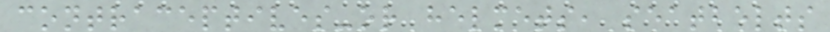contraceptives-or helmets, seatbelts
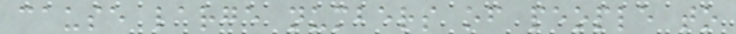cause large numbers of people to
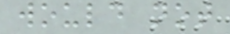would not
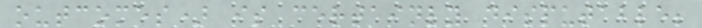outcomes) is certainly disputable;
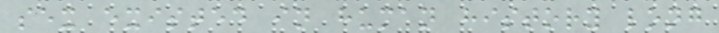sex existed in human history long
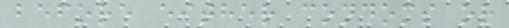before either condoms or
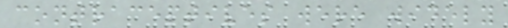contraceptives were widely
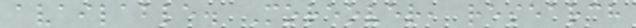available. Moreover, research
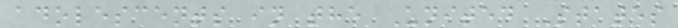adolescents in the United States
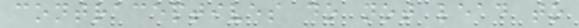contraceptives do not lead to
